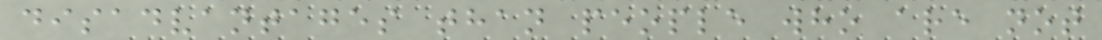disadvantages than people who are not
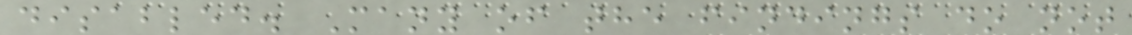disabled. Many of the findings do not
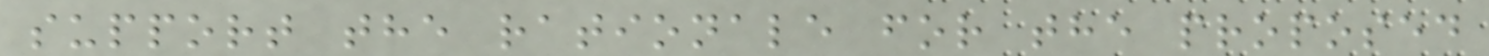support the rationale for the proposed
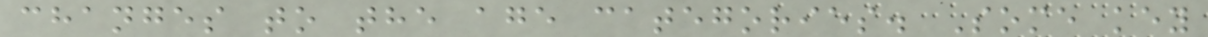changes to the age categories. Some key
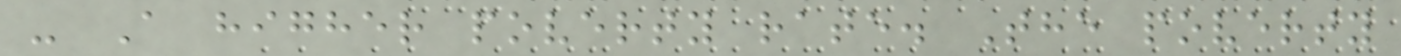- A higher poverty rate. The poverty
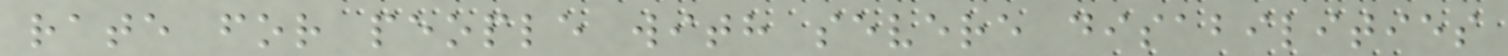rate for people with severe disabilities
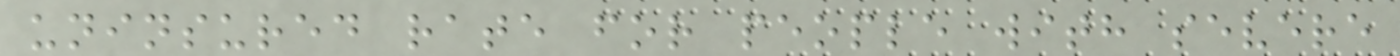uninsured rate for people with severe
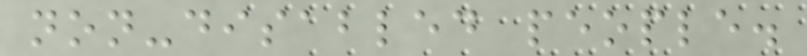non-disabled people.
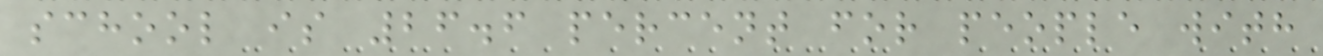school is 26.6 percent for people with
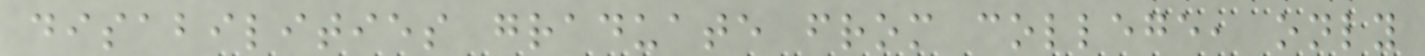disabilities graduate from college, only
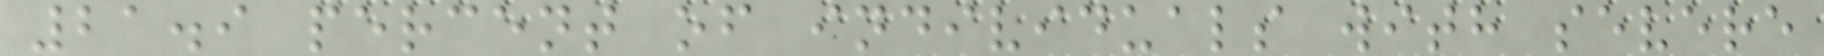21.9 percent of individuals with severe
